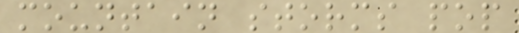mountain storms pop
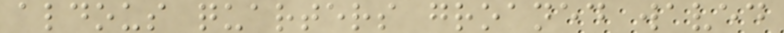aldous quarters groaned waved
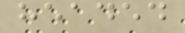headed
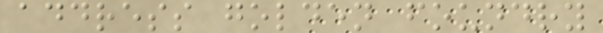address golden foundry
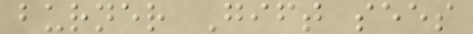burner Gift sees
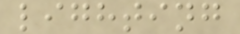lighting
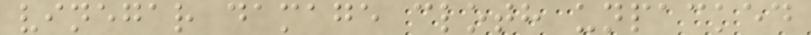vinegar damage cloth unpacked
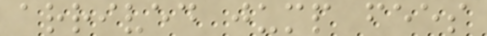arrived jump fees
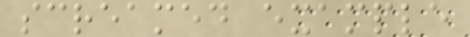screamed example
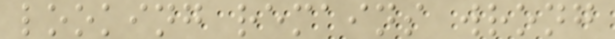looking remains wrong
